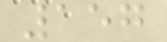157
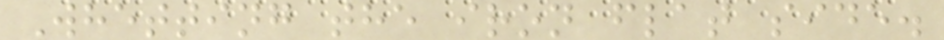Whetting the iron flat side.
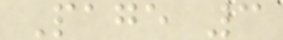Page 3
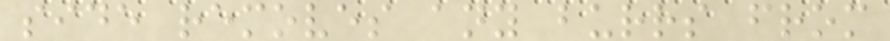side removes any burrs from
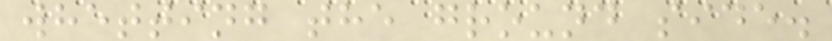whetting the ground side.
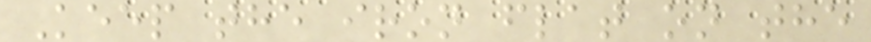Keep the iron flat on the
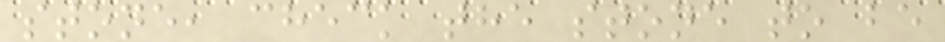stone, check the stone to be
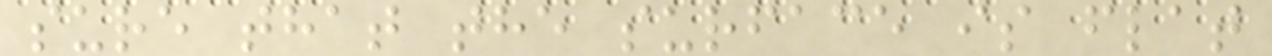sure that the surface is flat
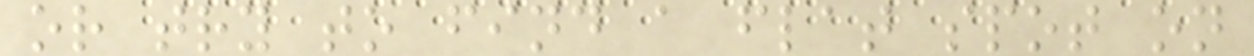or try to find a flat spot on
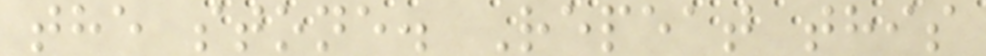the stone. Repeat this
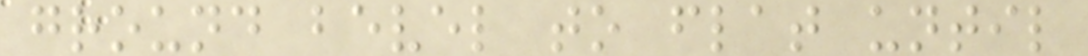ground bevel to flat until
